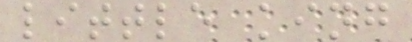little king
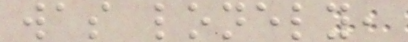was lonely,
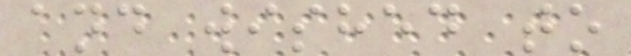and wished to
